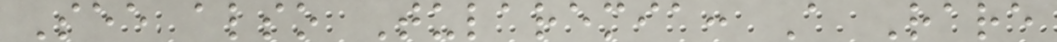See also Tularemia: A Rare
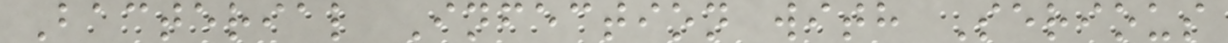Bacterial Infection with Serious
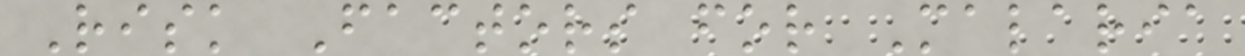Risk Factors for Malaria
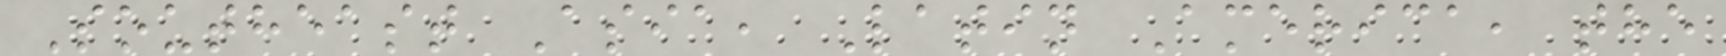Southeast Asia, Latin America, the
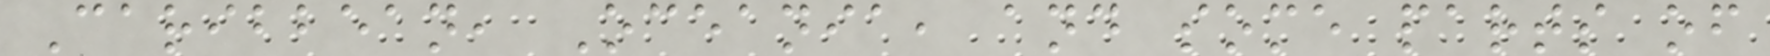Caribbean, Oceania, and some parts of
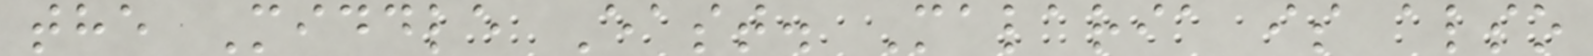the Middle East. Malaria is also
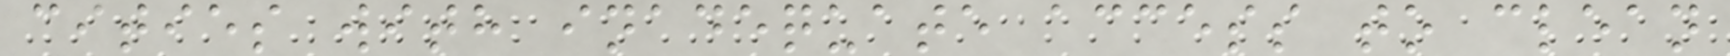cities with inadequate access to clean
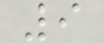9
